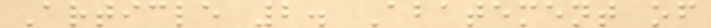Article 2. Abatement of
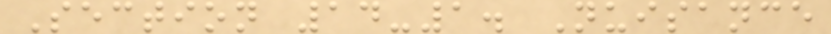Section 14-1. Nuisance
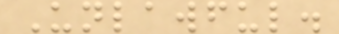Unlawful.
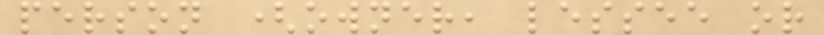person (owner, lessee or
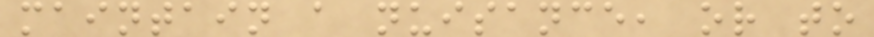maintain a nuisance, or to
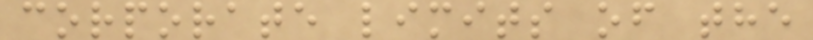corporate limits of the
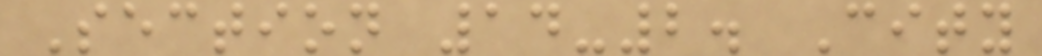Section 14-2. City
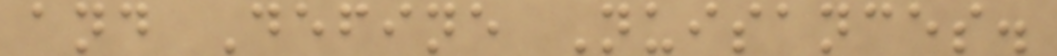and Define Nuisances.
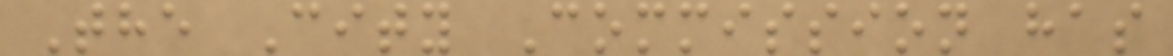The City Commission has
